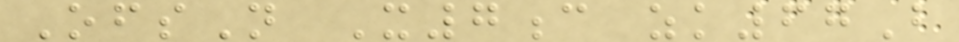OfsN X7c zk67B
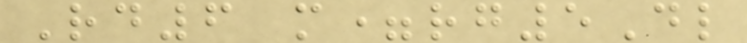Rd6 m=rg5Dl
